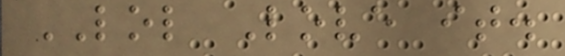LOL Love it.
